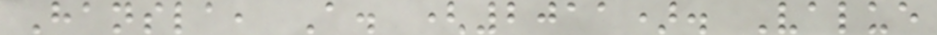Hansla, A. (2011). Value
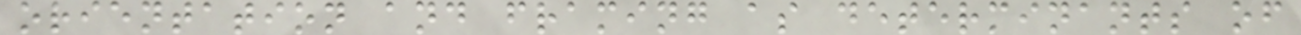orientation and framing as determinants of
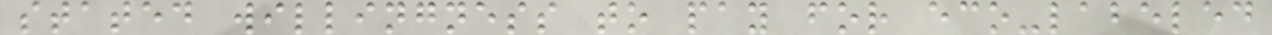stated willingness to pay for eco-labeled
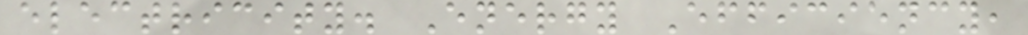electricity. Energy Efficiency,
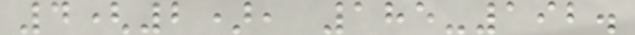4(2), 185-192.
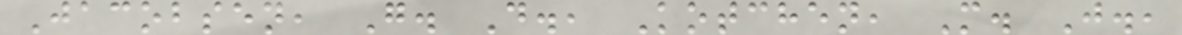Jacobsen, G. D., Kotchen, M. J.,
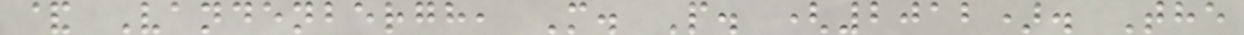& Vandenbergh, M. P. (2012). The
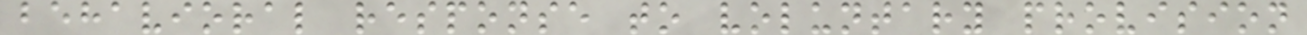behavioral response to voluntary provision
